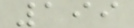199
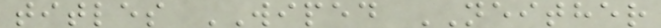titles WIPED NEITHER
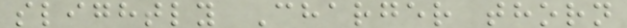slightly Charger thorn
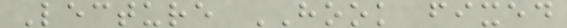Lecture HOOK fixed
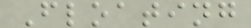Floating
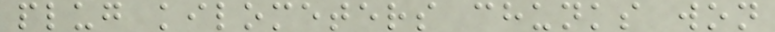plug kilometers chunks won
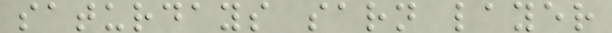saturdays sarn layer
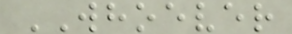WHOEVER
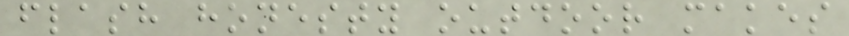flash honesty outdoor makes
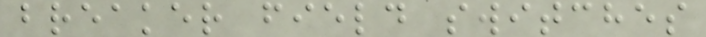breaker field switches
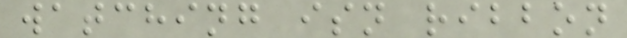watching isn ribbon
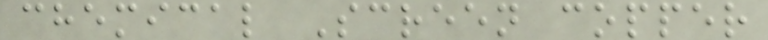chemical Screen copper
